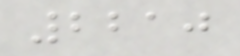2210
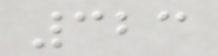323
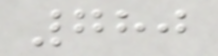780
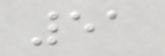51
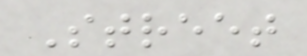Street
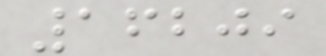16209
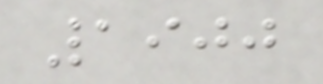1900
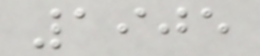1905
